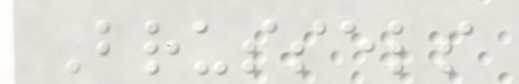Brussels
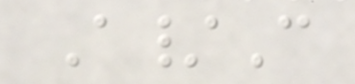A/C
